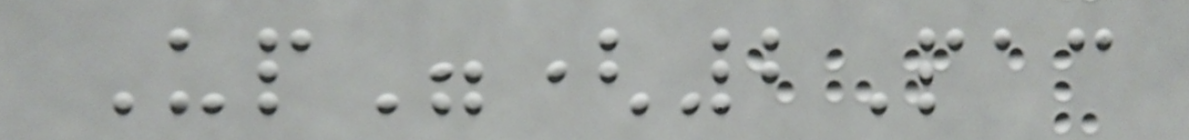Up"(2Pac
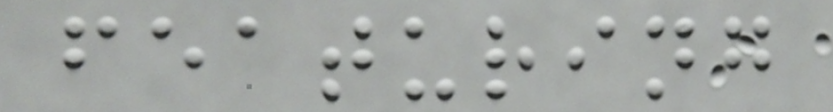featuring
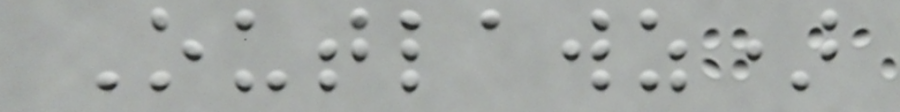Outlawz)
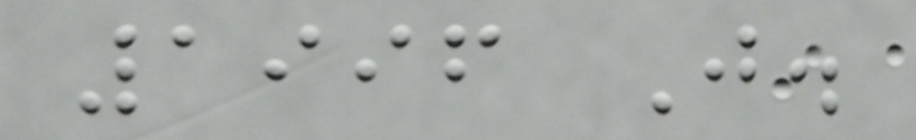1996 J.
